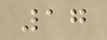17
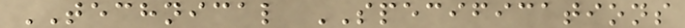TECHNICAL SPECIFICATIONS
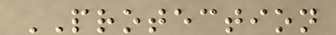PROTECTION
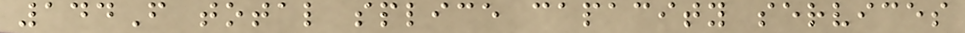144F total splice capacity services
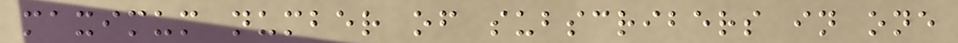maximum number of subscribers in one
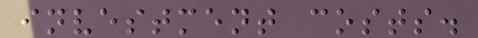investment costs.
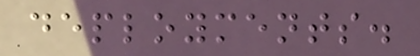deployments.
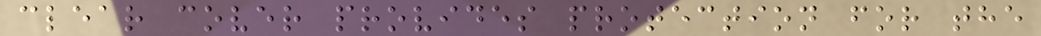clear cover provides protection for the
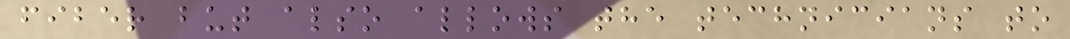fiber but also allows the technicians to
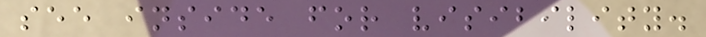see inside for visibility.
